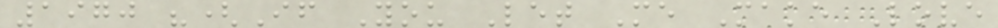1970 "(If You Let Me Make Love
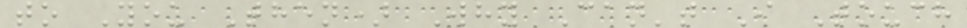to You Then) Why Can't I Touch
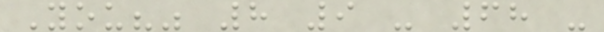You?" 8 9 - 68 -
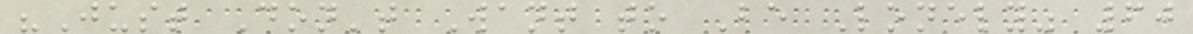"Just Don't Want to Be Lonely" 60
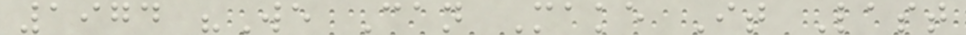1974 "We Can Make It Last
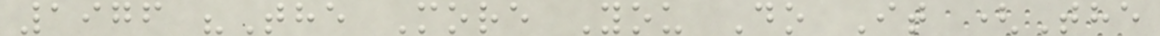1976 "The More You Do It (The
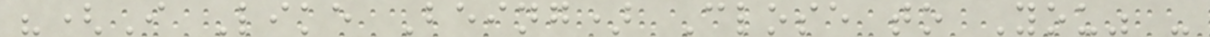"(I Like Being) Close to You" -
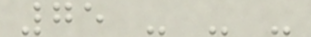75 - - -
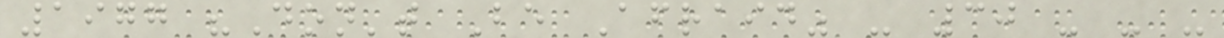1977 "Don't Be Afraid" - 30 - - -
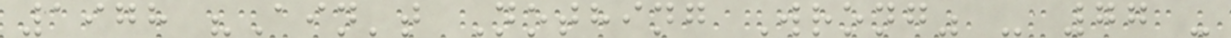1978 "Ain't Nothing Wrong" - 77 -
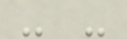- -
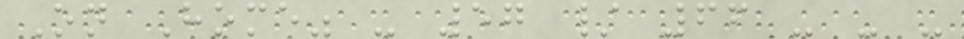On Home" - 57 / 66 - - -
